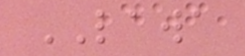LAWA
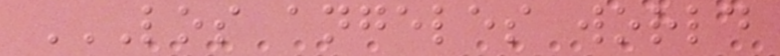LOS ANGELES WORLD
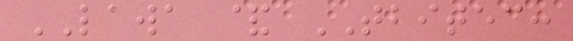LAWA & TBITEC:
